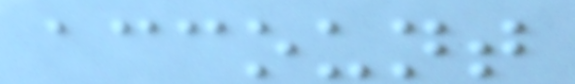account
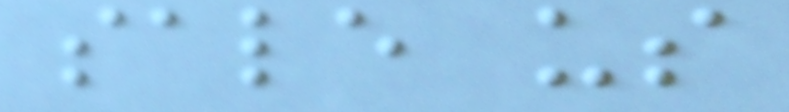sale us
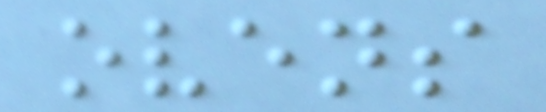ovens
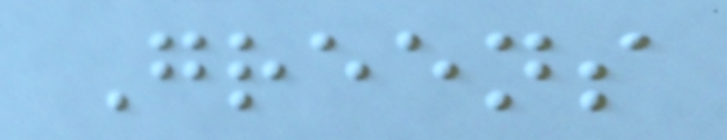Greens
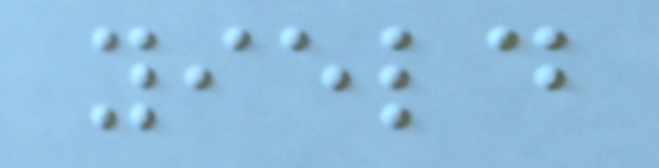yield
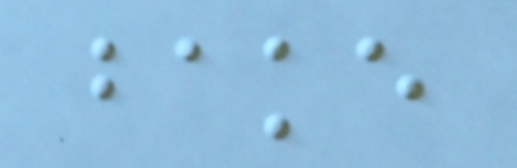bake
